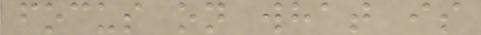focus on what is
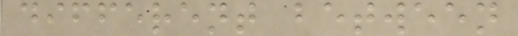different between
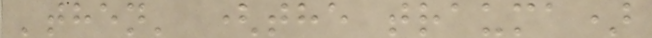'then' (the trauma)
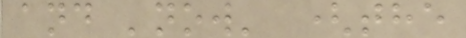and 'now' (the
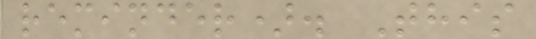reminder). This
